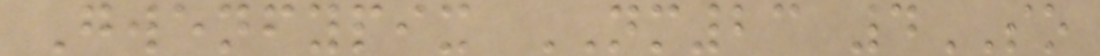Gwenfypix NM23 4SO
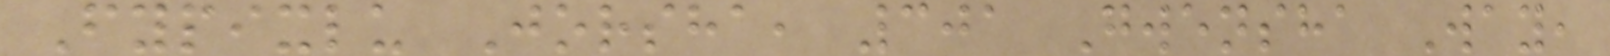Fypixlu Jorsha, 301 Gwensha Way,
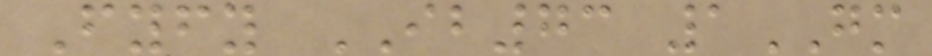Fyfy IB73 1GM
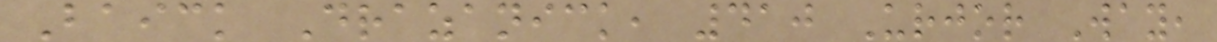Baick Drazanick, 410 Urjor Way,
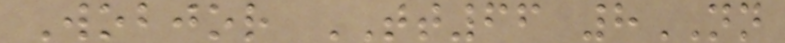Wobjor TT66 8NN
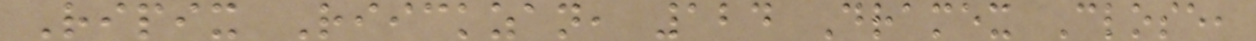Ripix Riickzan, 124 Dramex Close,
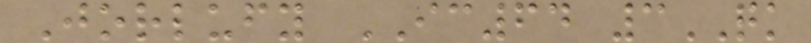Jorlufy IC64 3QK
